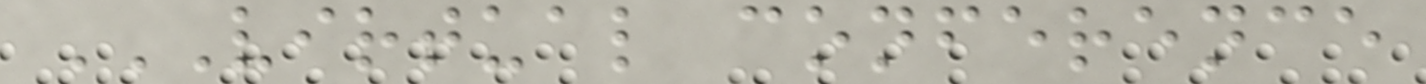VIRTUAL CONFERENCE
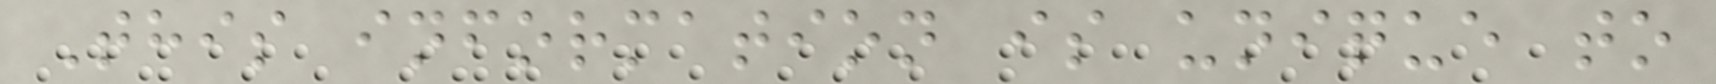This information is unique to
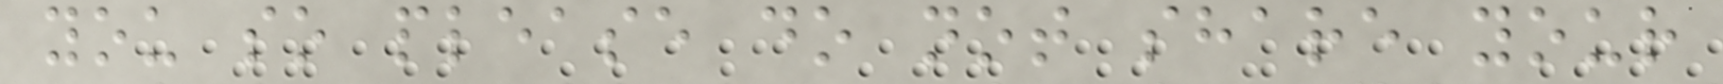you so please do not share your
